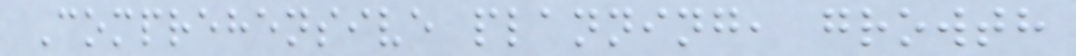Comprehensive planning, growth
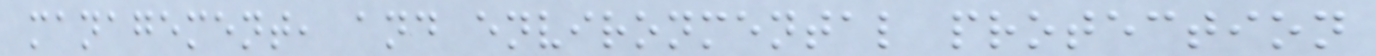management, and environmental protection
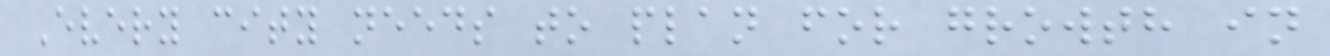Every city needs to plan for growth in
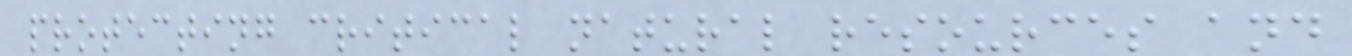protecting critical natural resources and
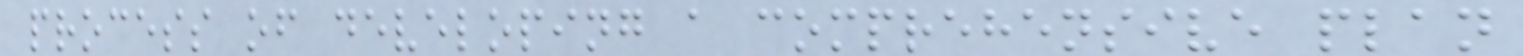process of developing a comprehensive plan
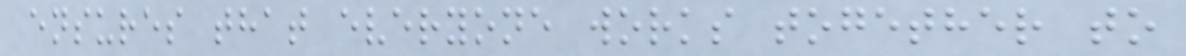ensures that everyone works together to
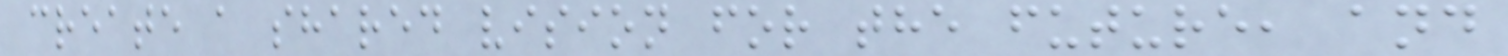create a shared vision for the future, and
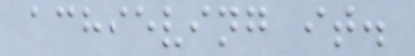achieving it.
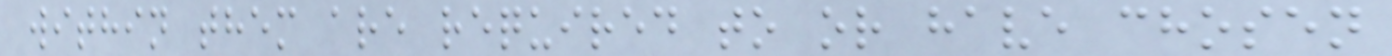within them are required to or have chosen
